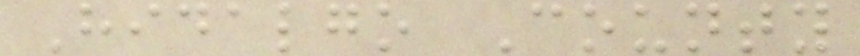Hidalgo County
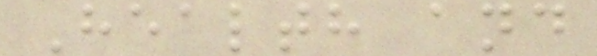Health and
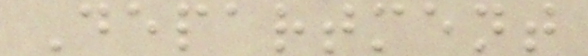Department
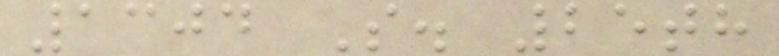1304 S. 25th
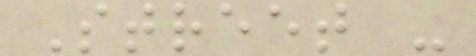Street -
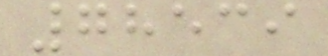78539
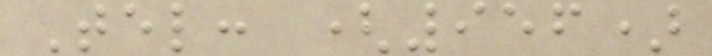Tel: (956)
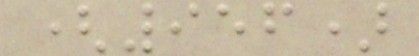(956)
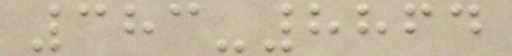383-8864
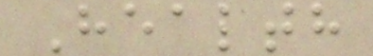Health
